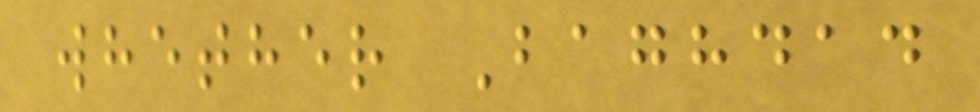whether Baghdad
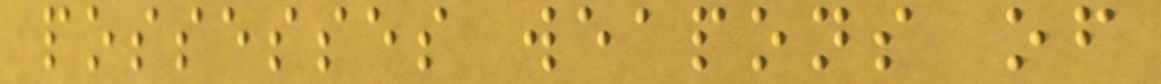possesses weapons of
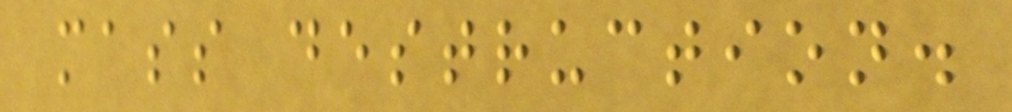mass destruction.
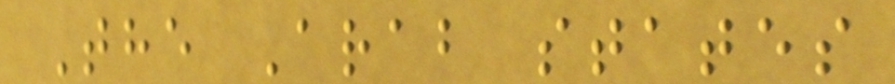The Arab states
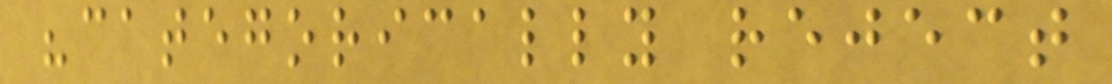"categorically reject
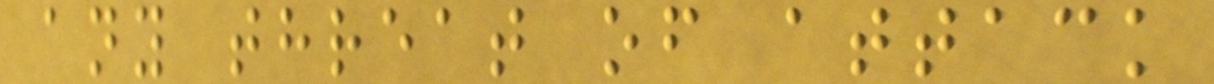any threat of attack
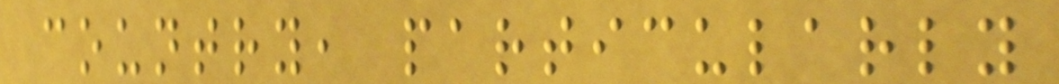country, particularly
